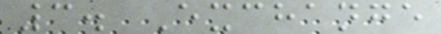3. Exchange
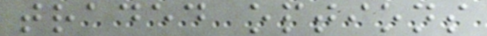traded options
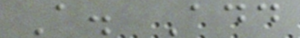A. Add
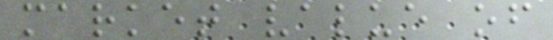market value of
